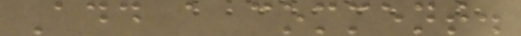Add a comment.
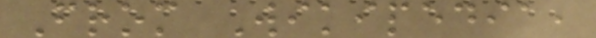From Wikipedia,
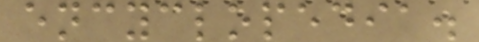encyclopedia.
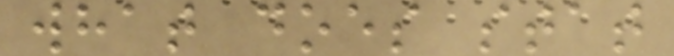what does stat
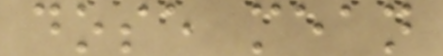dose mean
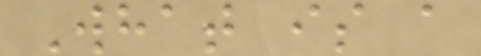What is a
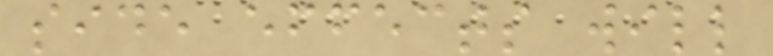side effects will
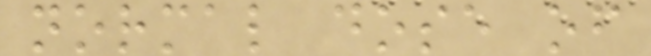normal dose of
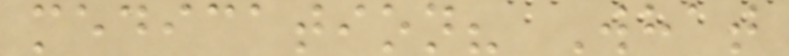medication? What
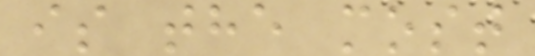is the most
